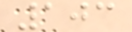103
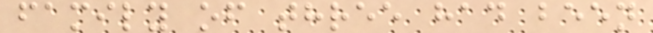family of three had been
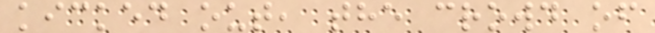kicked out, the crowd of
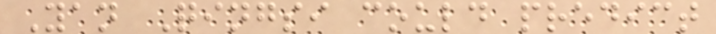Yan Qingsi could predict
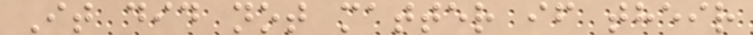It did not matter if their
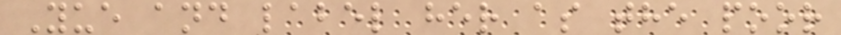Yue and label her as the poor
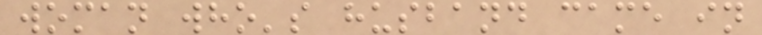woman who's husband came in
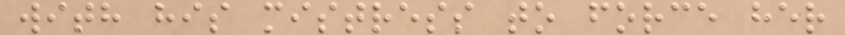with his mistress to force her
